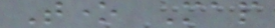Tone Map
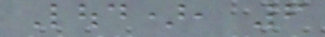Loud), 6
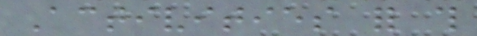Activities for this
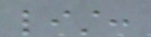list:
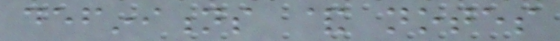definitions & notes
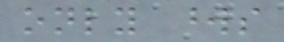only words
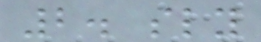2. sly
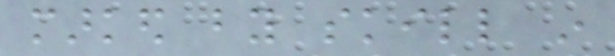marked by skill in
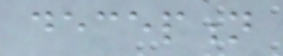deception
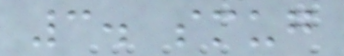3. smug
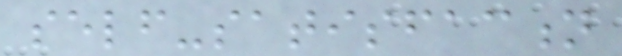self-satisfaction
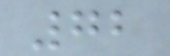72
